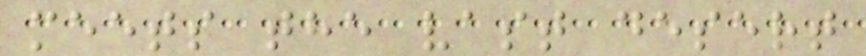meets the vast desert
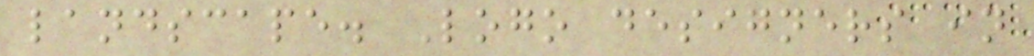landscape. Logo designers in
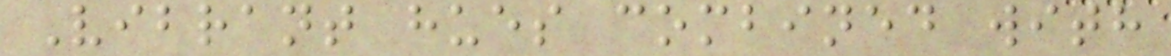Vibrant hues combined with
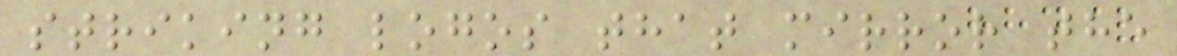striking logos that mirror the
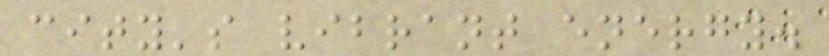city's vibrant energy.
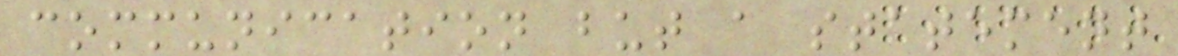communication but a statement
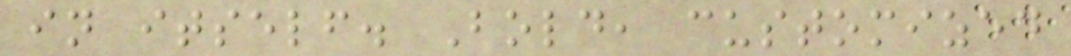in itself. Bold, customized
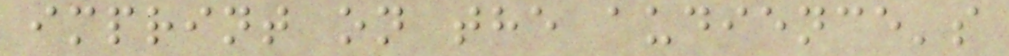imprint on the audience's
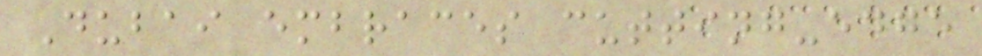Dubai embraces cutting-edge
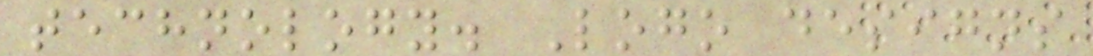technology. Logo designs
